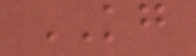KG
